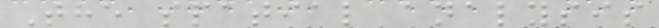The spatial analysis
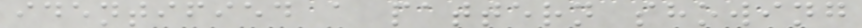identified a pattern showing
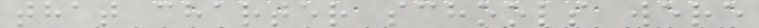that charter schools were
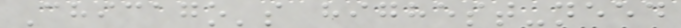Chicago's highest-need
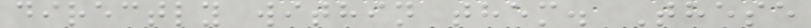directly within them. These
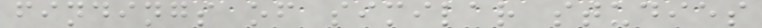findings of similar studies
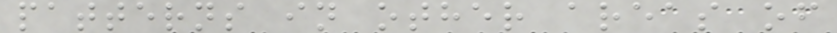patterns in other areas of
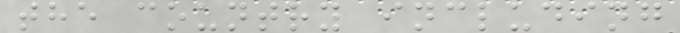the country including
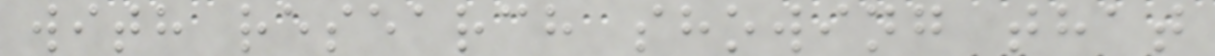with research showing that
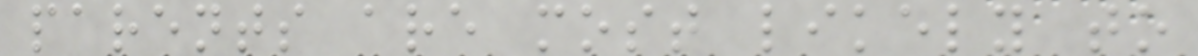parents are most likely to
